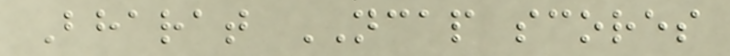Bharat NCAP scores
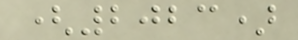(2023)
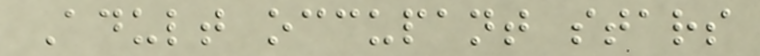Adult occupant stars
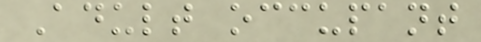Adult occupant
